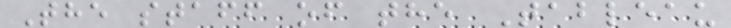The staff of the Tableau
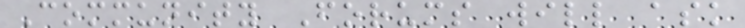Community Forums will ask
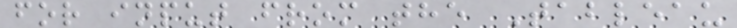for input from the Tableau
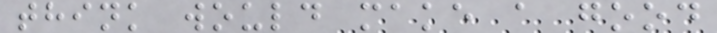think would make a good
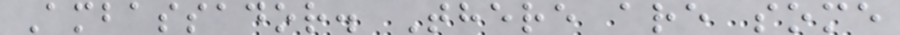Ambassador. There are some
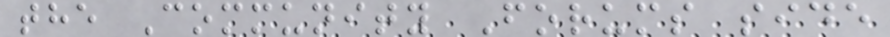the Community Forums side
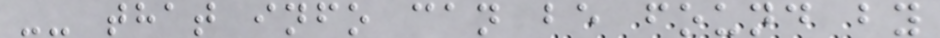-- that info can be found by
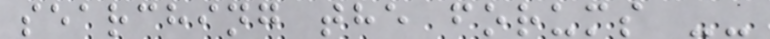searching the forums --
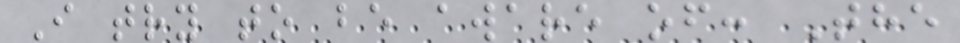I try to be aware of: The
